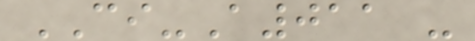CI-A011 -
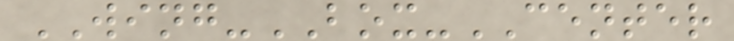WING-BOX-CENTER
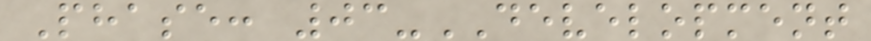Phase: 03-DEVELOPMENT
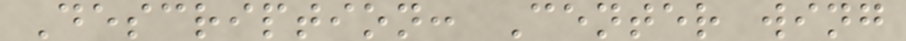Description: Center wing
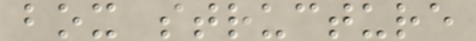box structure
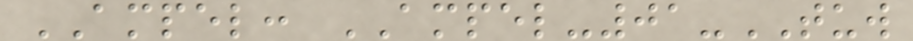AMPEL: AMPEL-01-TUW
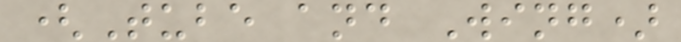(Tube and Wing)
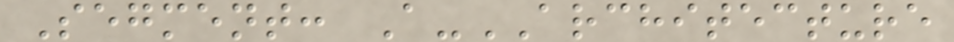Segment: A-ARCHITECTURE
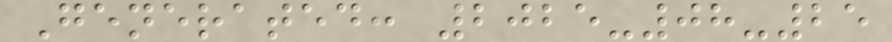Generated: 2025-08-25
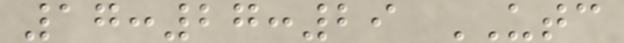17:27:29 UTC
